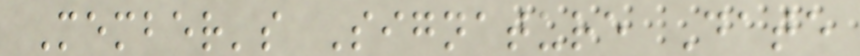Member's Signature Date
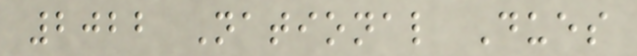2022 National Dues
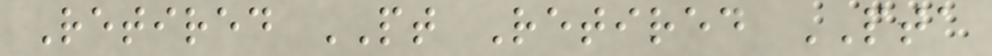Retired PT Retired PTA
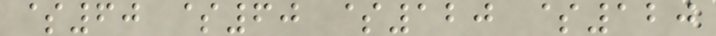$60 $60 $120 $120
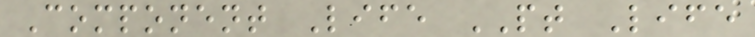Component Life PT Life
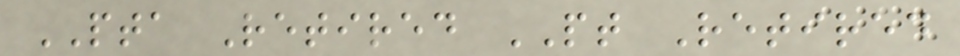PTA Retired PT Retired
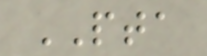PTA
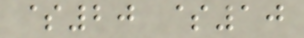$20 $10
